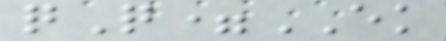qQ=EK
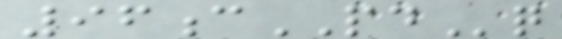96cPDq
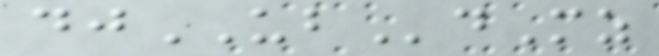djUBdMz
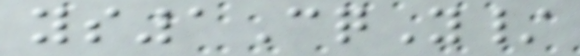ys1CqY/
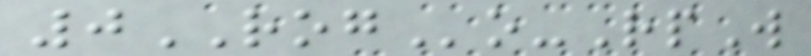0ROGo-RpW
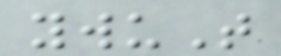ywuT
